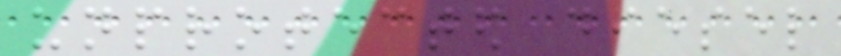unprotected diesel
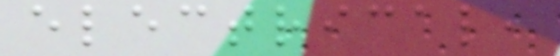electrical,
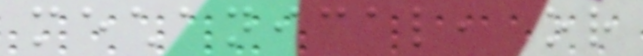mechanical, or
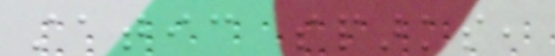static sparks,
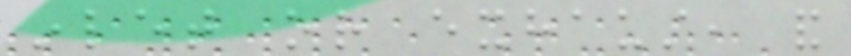inlet or exhaust, and
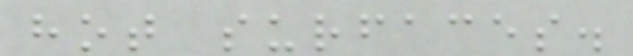hot surfaces.
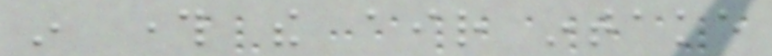in through the air intake
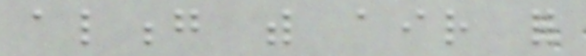along with air for
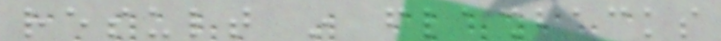result in flashbacks
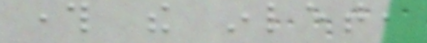through the inlet,
